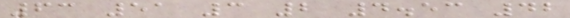63 51 3 2 4.53 42
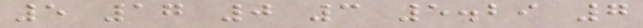5 17 0 3 5.29 7
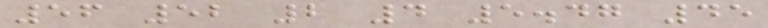56 52 2 4 5.47 45
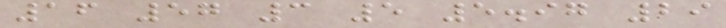16 57 3 5 5.97 29
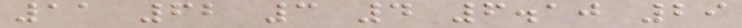11 62 3 4 6.10 29
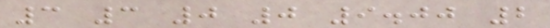3 3 0 0 9.00 2
